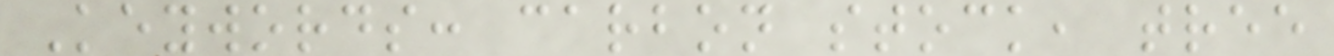Keywords: carbon stock, tree
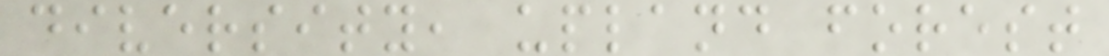diversity, upland forest
